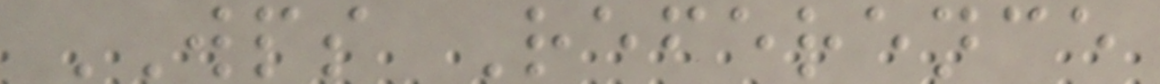WPS Reference
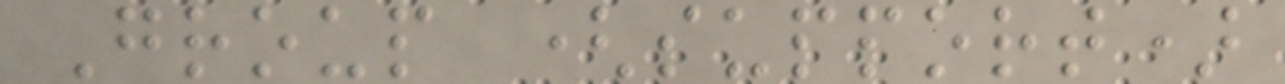Group (support)
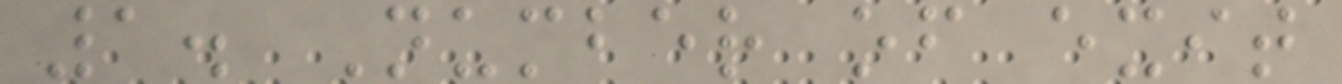1. Number of exit
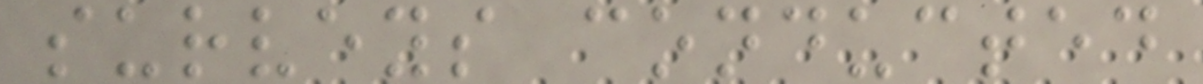surveys conducted
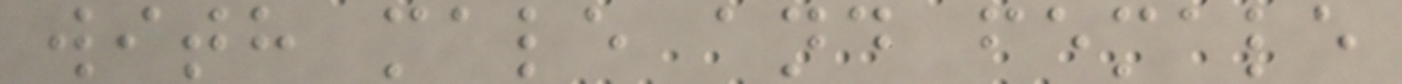with male and female
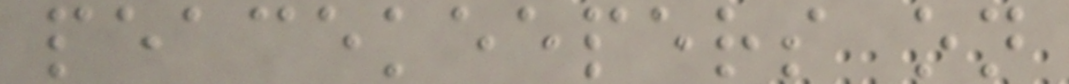peacekeepers on
